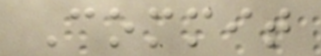Commit
